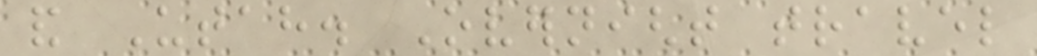and Utah. Overnight travel
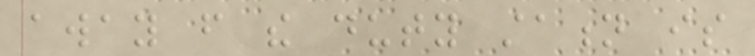away from the duty station is
